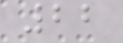22
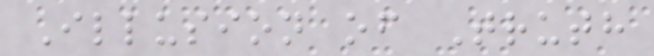Illusion of Truth
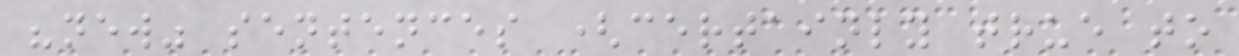"new" sentences (certainly true to
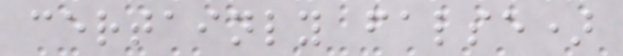certainly false)
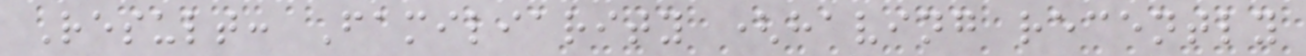Result: Familiarity (having recently
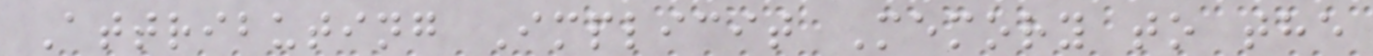Attributing Implicit Memory to the
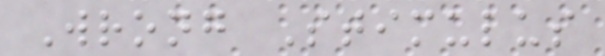Wrong Stimulus
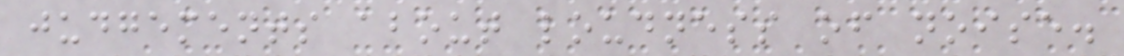judgements about loudness of noise.
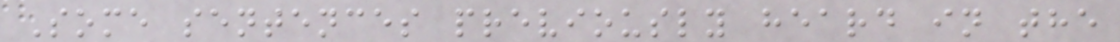Some sentences previously heard in the
